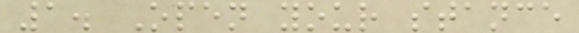1. Open your stance
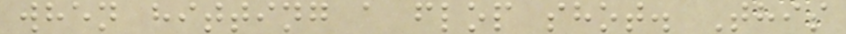when hitting a flop shot. This
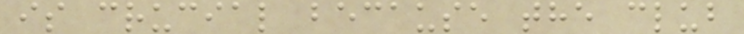is crucial because the club
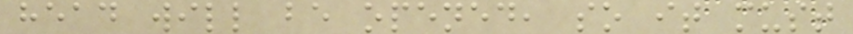head will be opened, so it must
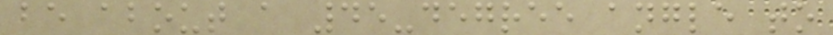be about a 45-degree angle to
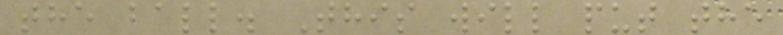the ball. This will put the
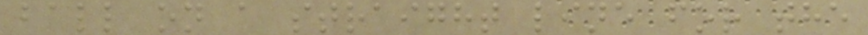ball on a straight line for the
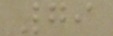79
